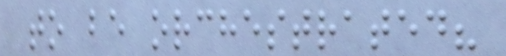to be orchestrated?
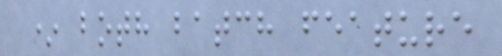* both batch feature
